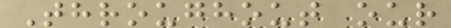Throughout our
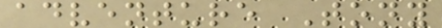adventure Tony
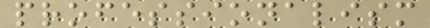professionalism
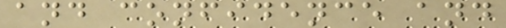and confidence and
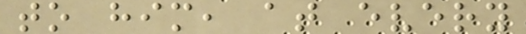to him, at every
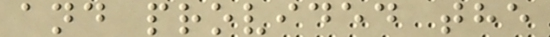and provided the
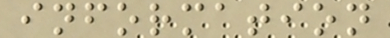information
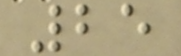25
